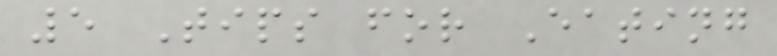5 Tips for Eating
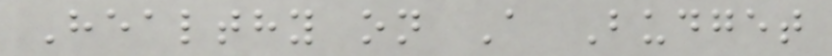Healthy on A Budget
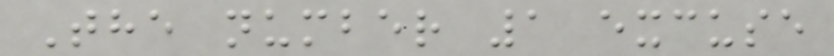The number 1 excuse
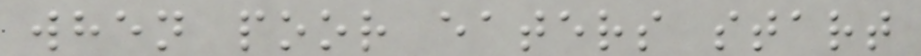when poor eaters start
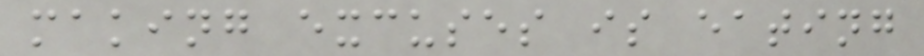making excuses is eating
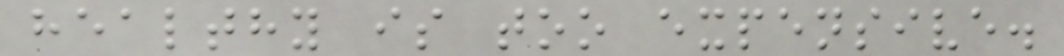healthy is too expensive.
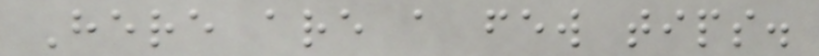Here are a few tips.
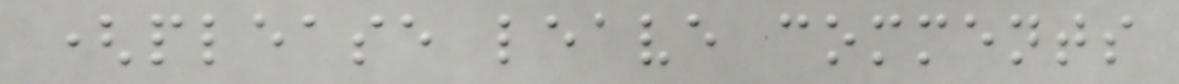(please leave comments
